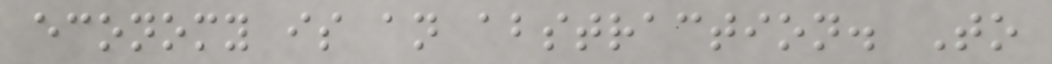economy is an abstraction. To
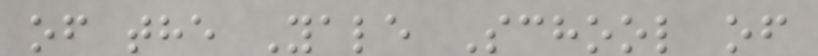of the Yale School of
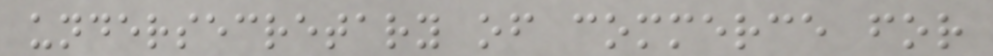undersecretary of commerce for
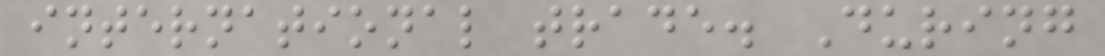international trade. During
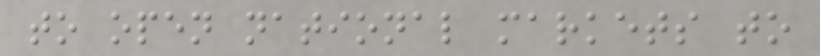to open national markets to
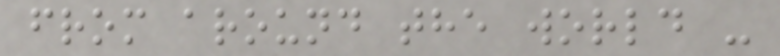from around the world -
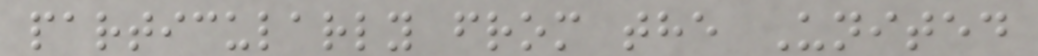particularly from the United
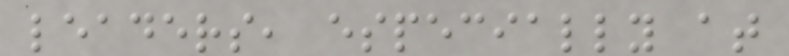leaders, especially at
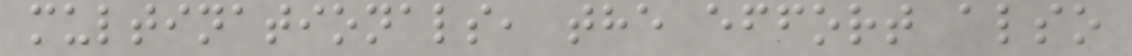multinationals, the effort also
